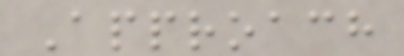Approach
